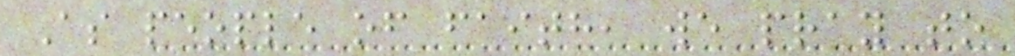As people of faith, we pray to
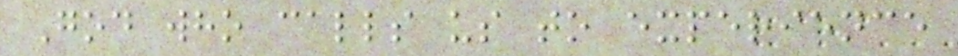God who calls us to experience
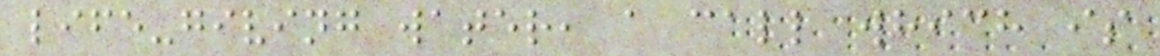life-giving water, a call which is
